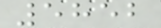5852
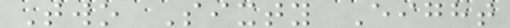Two Sixty Eight
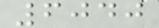6040
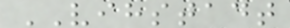VIHSTADT
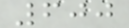600
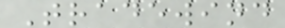Tradewind
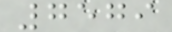7579
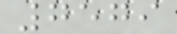7579
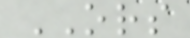ORS
